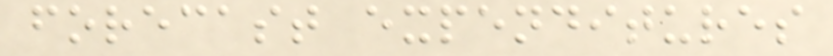forecast expenditures
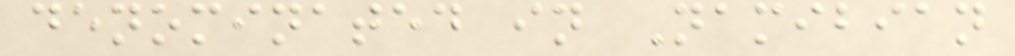denominated in Namibian
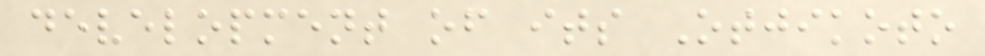development of its Otjikoto
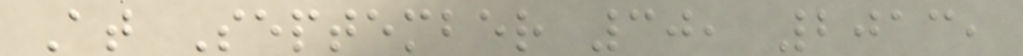At September 30, 2013,
